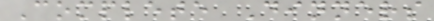Complete Dinners
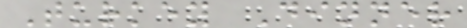Turkey Dinner
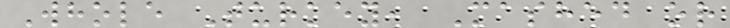Whole Turkey, Mashed or
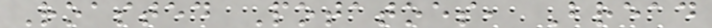Roasted Potatoes, Bread
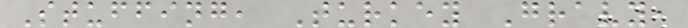Stuffing, Turkey Gravy,
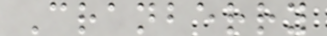Cranberry
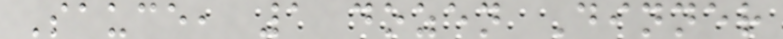Sauce, 1 dozen Dinner
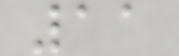11
